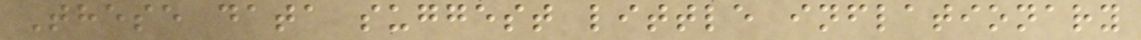These data suggest little inflationary
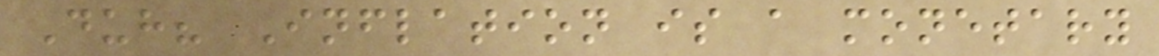Duh? Inflation is a monetary
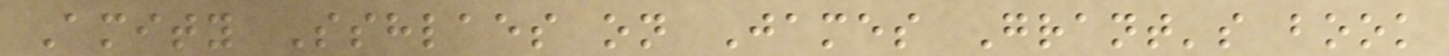Amity Sshlaes on James Grant's book
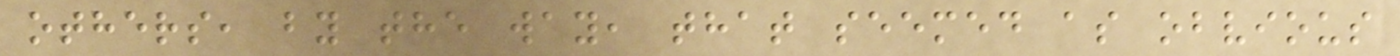others, by the way, that seemed as obvious
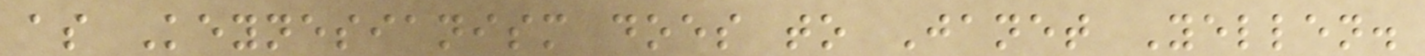as Keynesianism does to Janet Yellen.
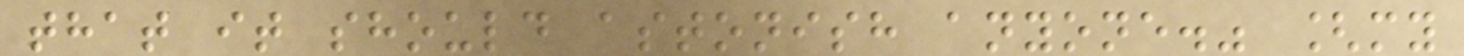that it should astonish anyone." [my
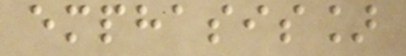emphasis]
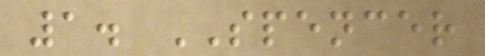1. SPENCER
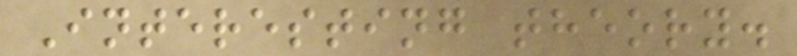Interesting theory.
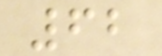62
